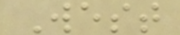West
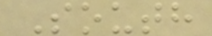South
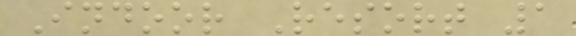Indoor Resort 1
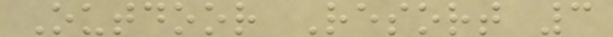Outdoor Resort 3
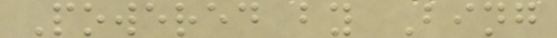Powered by Bing
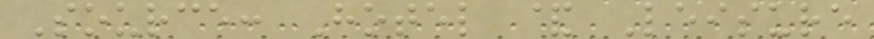Source: Hotel & Leisure
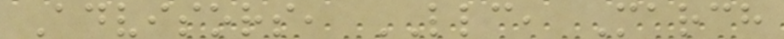Advisors, LLC, March
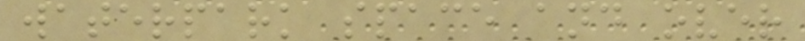waterpark space and over
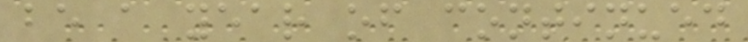be a year of continued
